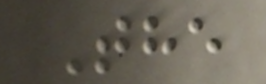The
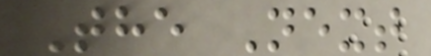The Next
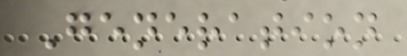Generation
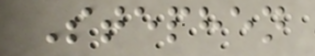Stephen
